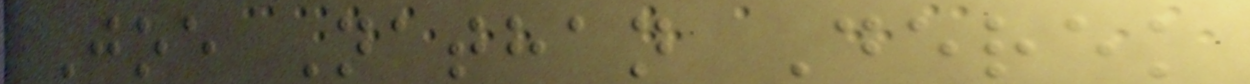Joe Nathan Derek
